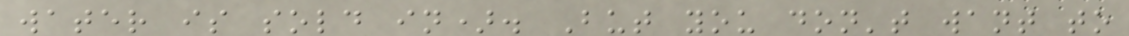water is sold in). But you don't want to
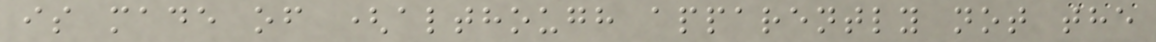is made of (although apparently not the
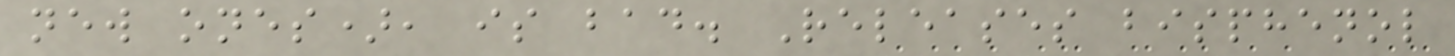new ones), is bad. Releases bisphenol
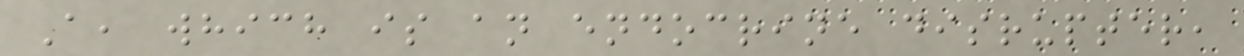A, which is an endocrine disrupter,
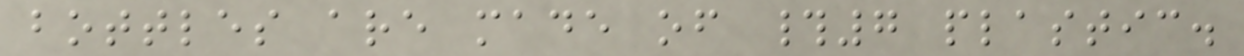bottles are made of #7 plastic.
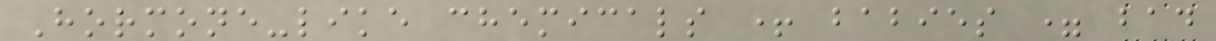Hormone-like chemicals + babies = bad
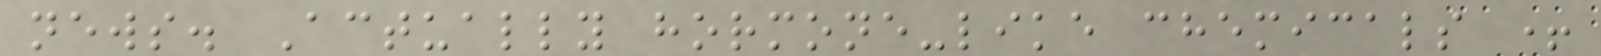news. Actually hormone-like chemicals +
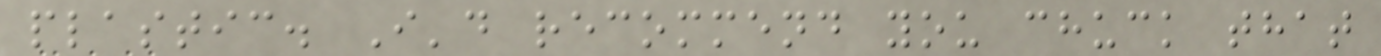plastic. I'd recommend you chuck that
